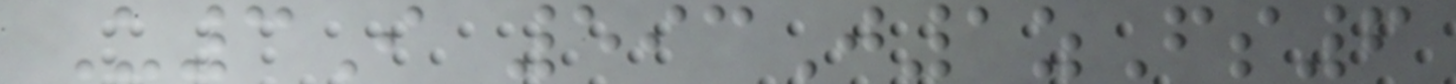U3I 593J1zFs6
